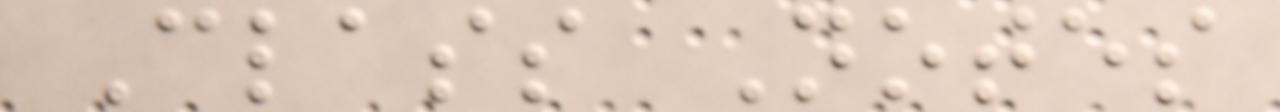Class Notes
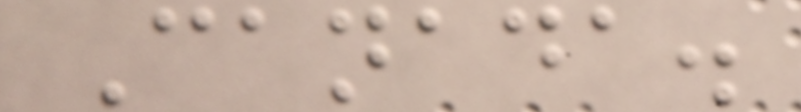Canada.
